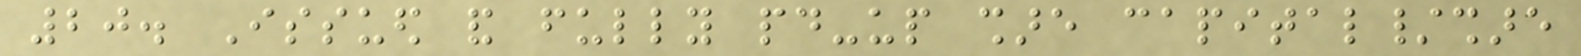20. Issued and fully paid-up share capital/share
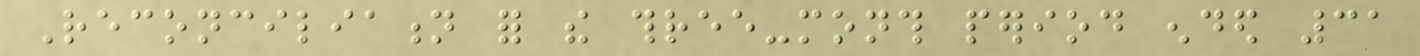Reconciliation for the three-month period ended 31
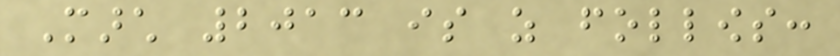March 2013 is as follows:
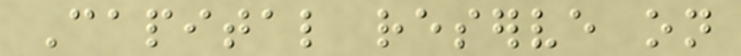Capital reserve on
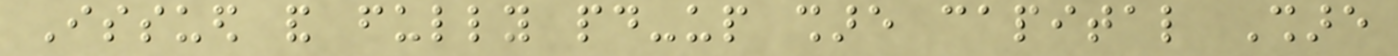Issued and fully paid-up share capital Share
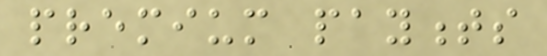premium payments
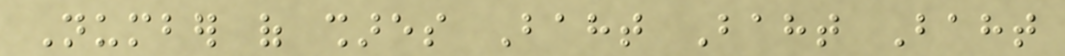Number of shares Baht Baht Baht
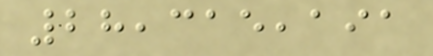28,315,191
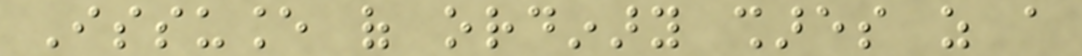Issuance of ordinary shares as a
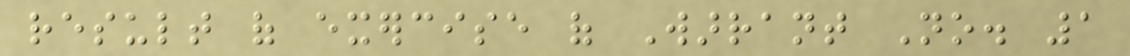result of exercise of Warrant No. 1
